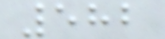582
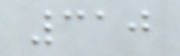310
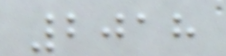2018
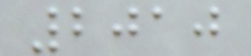2010
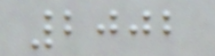2002
